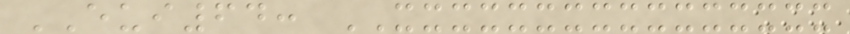EUI64: XXXXXXXXXXXXXXXX
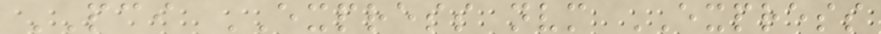PCI EXPRESS nvm EXPRESS
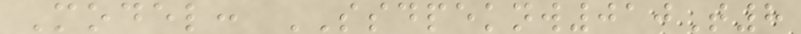Model: SSDPEKNW010T8
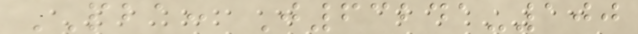PBA: J63241-100
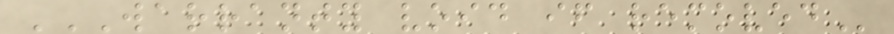WARRANTY VOID IF REMOVED
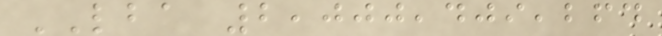LBA 2,000,409,264
